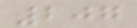207
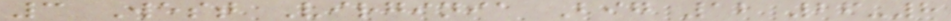3 West Virginia Big 12 26-8
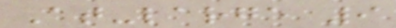At-large 9
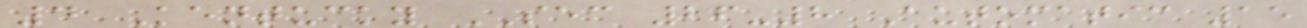4 Kentucky SEC 26-8 Automatic 15
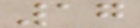17
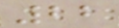22
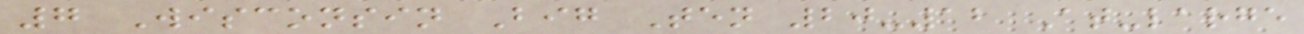7 Wisconsin Big Ten 20-12 At-large
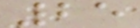25
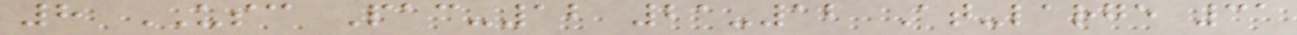8 USC Pac-12 21-12 At-large 31
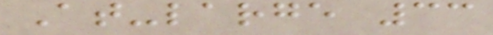At-large 33
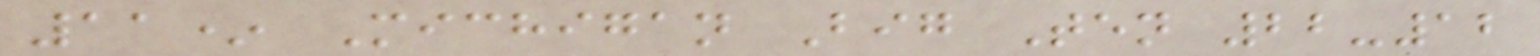11* Michigan Big Ten 22-12
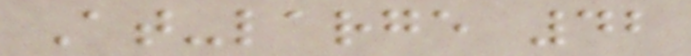At-large 42
